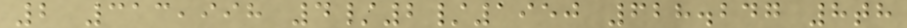2 313,998 4/2/1950 628.247 8th
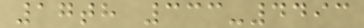17th 333-4493
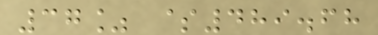37% $489.68
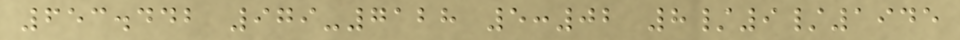653.442 979-7128 5:02 8/9/1945
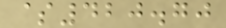$420.70
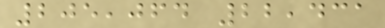205,064 22,431
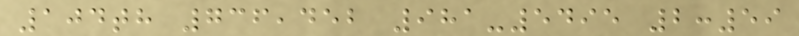104th 736,452 981-5495 2:59
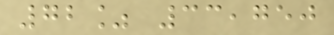72% 33,750
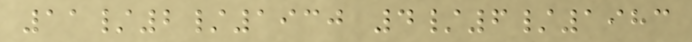11/2/1930 4/6/1983
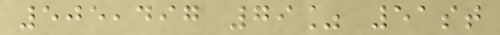505,497 79% 51st
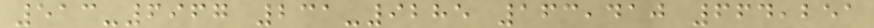513-6967 231-9285 163,410 664,251
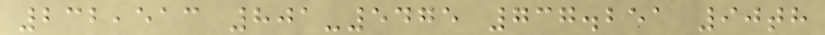232,513 801-5475 737.251 90th
